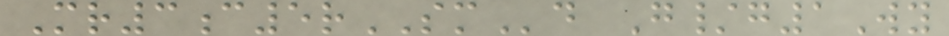Mr3c5rSMd G/g1Wy
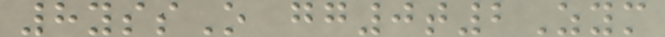8yssO gg0t2Zym
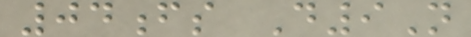04fs D9N
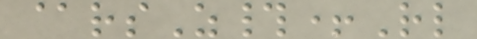@rsZ#+Rl
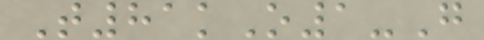T81kO1-G
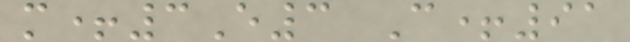m+3E3 C+91
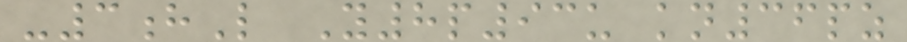-3hL Y8p93u kn36pz
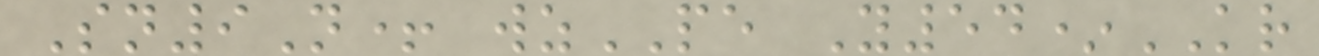Sn9N+ wzPE Y54*KR
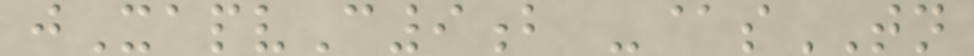jXapvC9b -@sTN
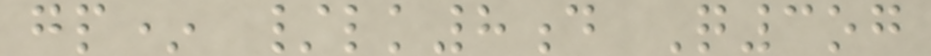gp* /lk8d Q3og
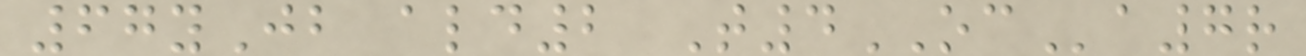67yJb ald2 T4OCa7r
